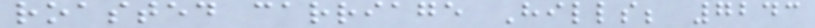roasted carriage Hills; 7243
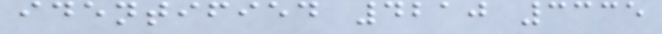identified 4210 3335
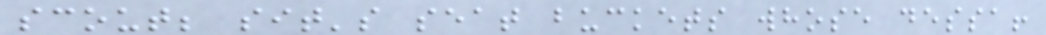scout; sit's seat buckets whose dessa!
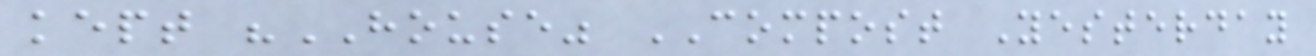kept "HOUSE" COMPOST Yesterday
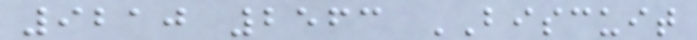9210 2563 BISCUIT
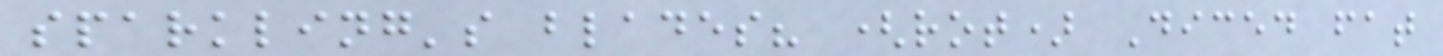sparkling's blades? (rot) Diced fat
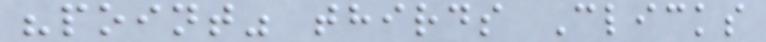"point" thirds Clicks
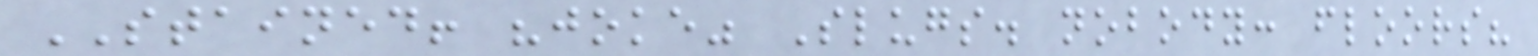STAINED! "joke" Slugs. nobody: floors?
